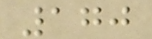170
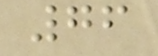76
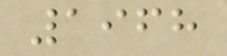1968
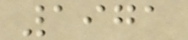1971
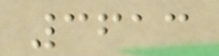3613
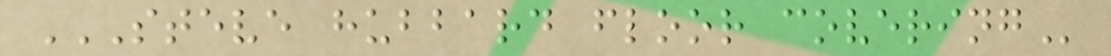STEVE HUBBARD FLOOR COVERING
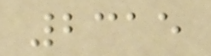2315
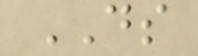DS
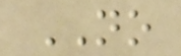NO
